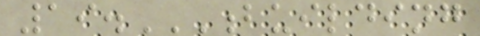19.BUILDING
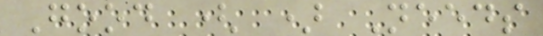Good ( ) Needs
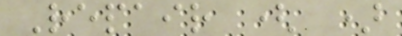Repair ( )
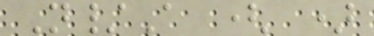N/A ( )
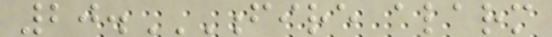20.FIRE ALARM
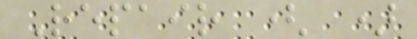Repair ( )
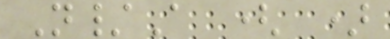N/A ( )
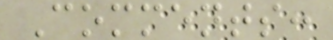Comments:
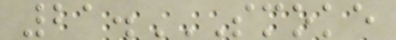21.SMOKE
